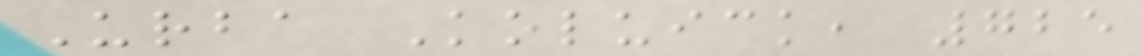Urba Koluick, 725
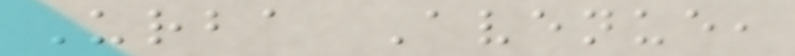Urba Avenue,
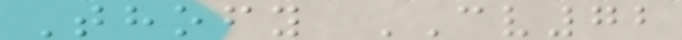Thofy CV72
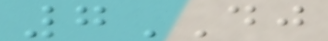7DJ
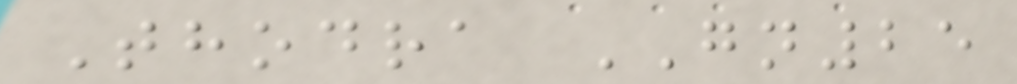Thodra GN25
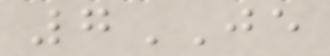7JE
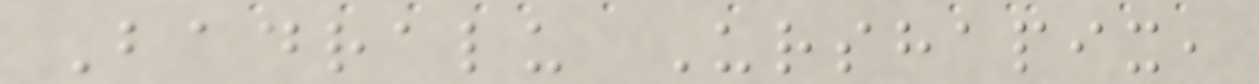Badralu Urshapix,
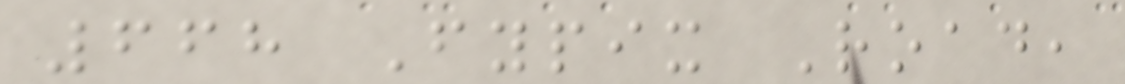668 Fypix Road,
